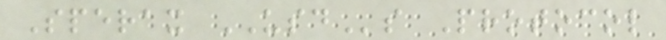Sperax USDs Protocol
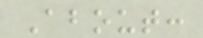About:
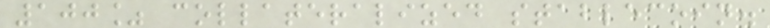100% collateralized stablecoin.
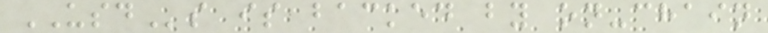USDs is backed by on-chain
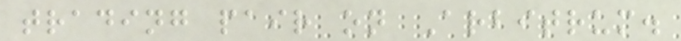trading pair on Arbitrum.
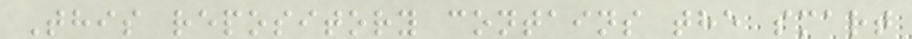This repository contains the smart
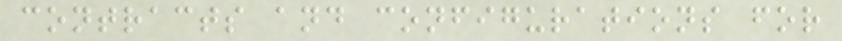contracts and configurations for
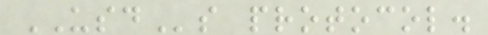USDs protocol.
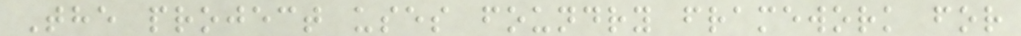The project uses foundry framework for
